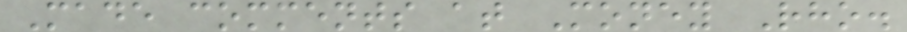Made comments at Money Rho.
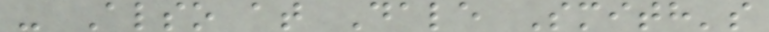- Also at Dale Smith's
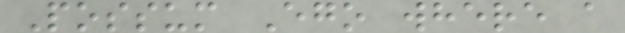Possum Ego where a
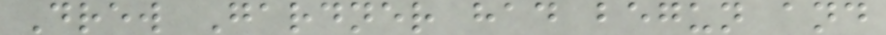Drew Gardner had begun and
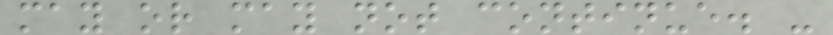may or may not continue. -
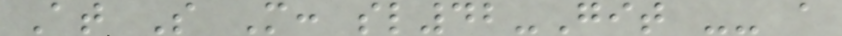At S M: sl42-Git -- a
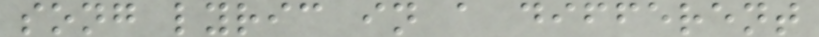song lyric in a different
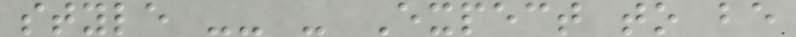style -- - Expect to be
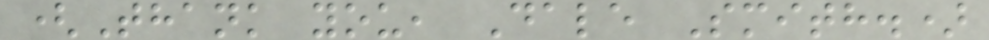(Thank you, Dale Smith.)
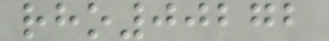rho00272
